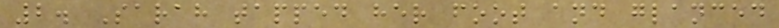2. Sarah tapped her foot and glanced
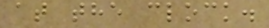at the clock.
